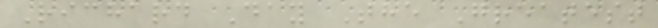Richard Day The Greatest
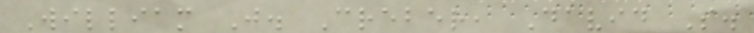William J. Creber, David S.
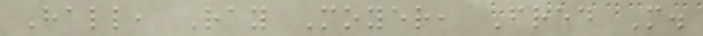Hall, Ray Moyer, Fred M.
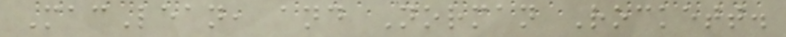MacLean, and Norman Rockett.
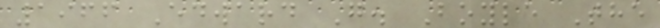1966 Edward G. Boyle The
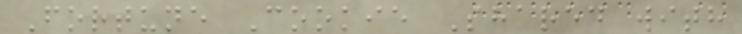Fortune Cookie Shared with
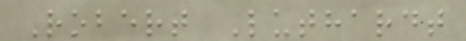Robert Luthardt
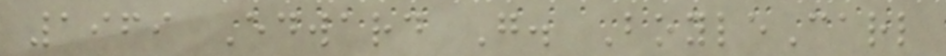1969 Edward G. BoyleCarl
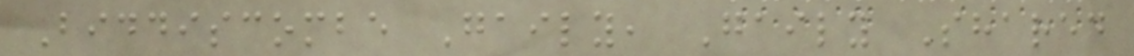Biddiscombe Gaily, Gaily Shared
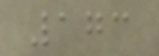173
